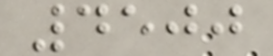4500
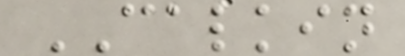CALKIN
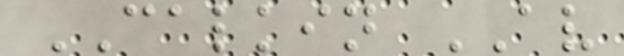CALKIN AV
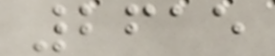2615
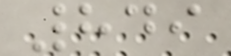849
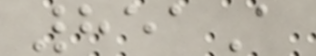851A
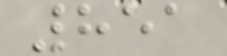851
